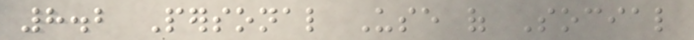8.2 Personal Use of Social
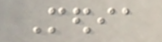Media
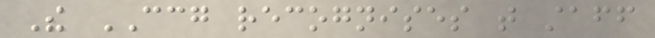The CCG recognises that staff
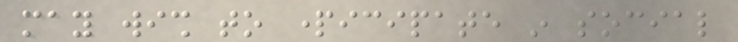may wish to participate in social
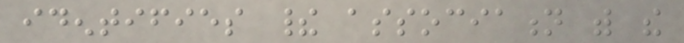identifies their association with the
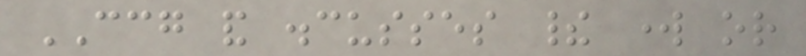CCG and discusses their work or
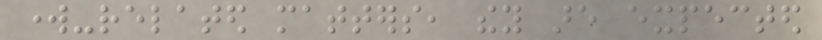work-related matters, they are expected
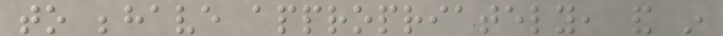to behave appropriately, and in
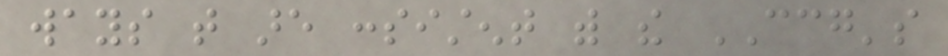ways that are consistent with the CCG's
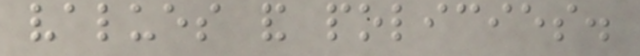values and policies.
